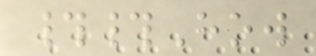##How
